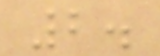2.
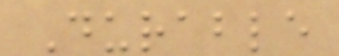Durable
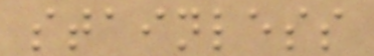stainless
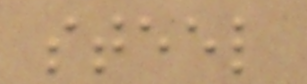steel
